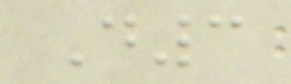D3
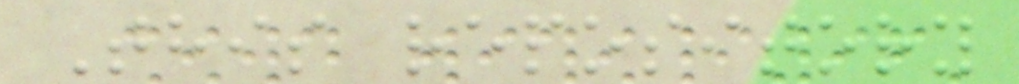This repository
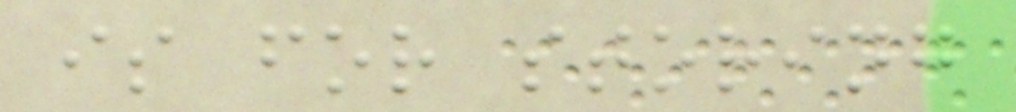is for storing
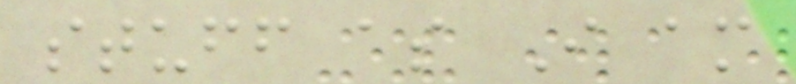stuff as I am
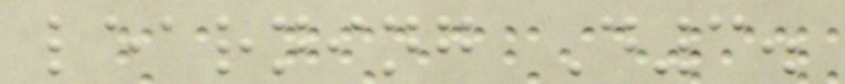learning D3.
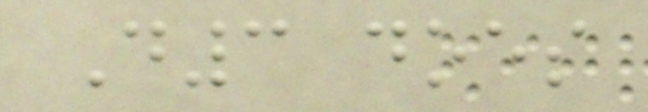D3 does
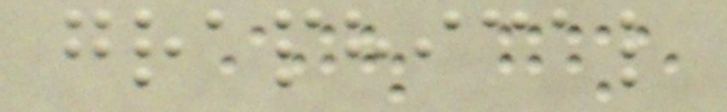graphical
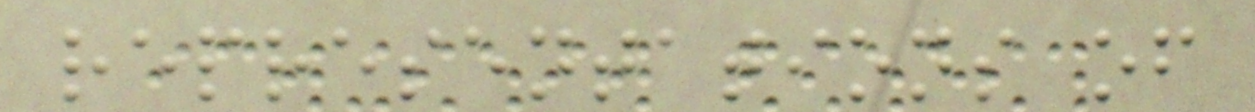representations of
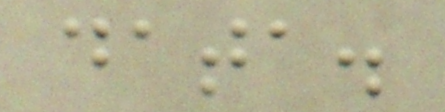data.
